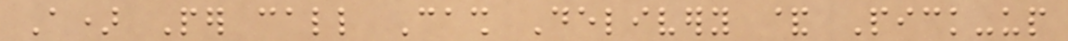A) Per call Cash Delivery & Pick-up
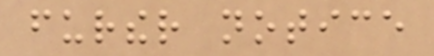further notice
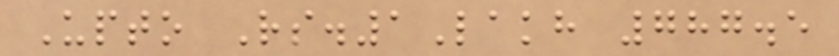Upto Rs.1Lakh 787.5
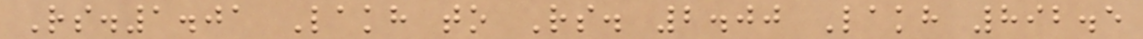Rs.1.01 Lakh to Rs. 2.00 Lakh 892.5
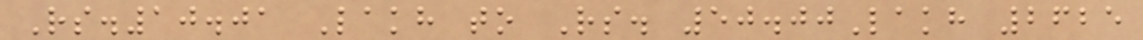Rs.10.01 Lakh to Rs. 50.00Lakh 2625
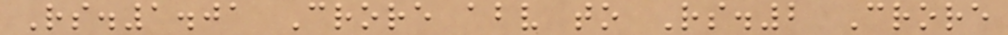Rs.1.01 Crore above to Rs.2 Crore
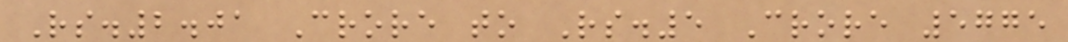Rs.2.01 Crore to Rs.5 Crore 5775
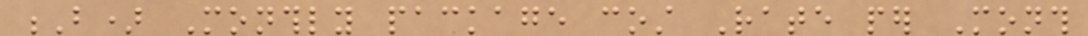B) Monthly package cost Rate per Month
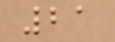21
